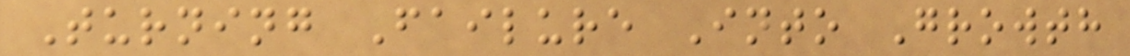Turning Failure Into Growth
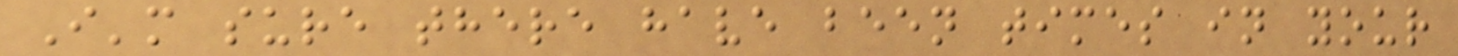I'm sure there have been times in your
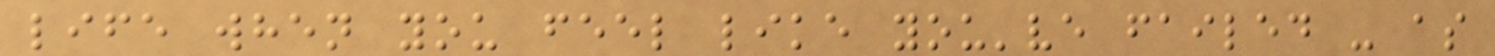life when you feel like you've failed - as
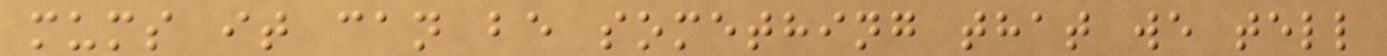mums it can be something that we tell
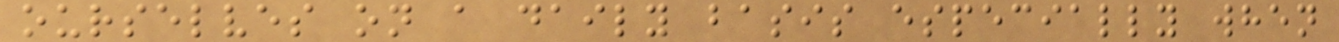ourselves on a daily basis especially when
